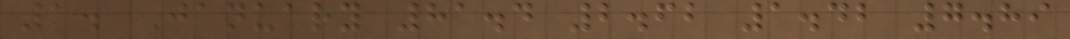1. January 81.4 2.62 1.42 7.89
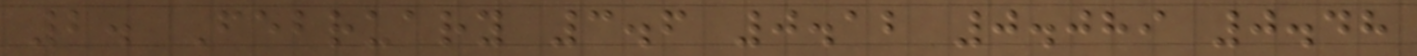2. February 3.6 0.12 0.089 0.48
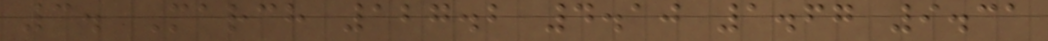3. March 127.2 4.10 1.67 9.31
